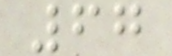67
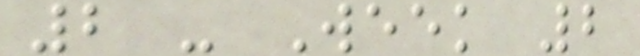2 - Week 2
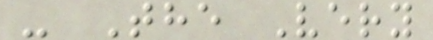- The Very
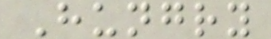Hungry
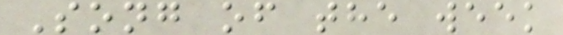Song of the week
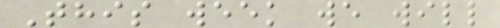This week we will
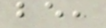be,
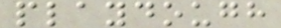playdough
